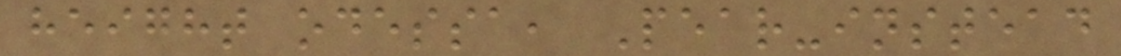height odessa, Pear-instead
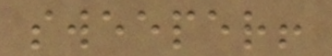sweeper!
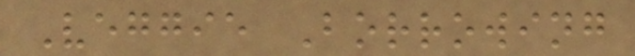Veggie Borrowing
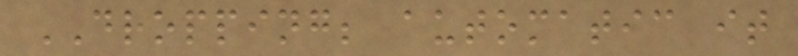DROPPING; automatic it
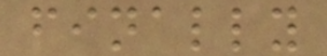finally
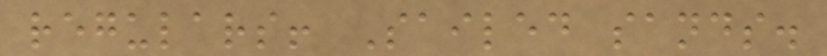regulars! Sailed sands.
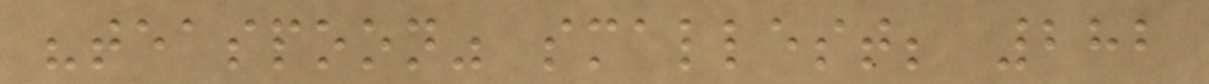"teaspoon" smallest; 282
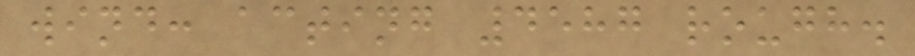wind: acting 4587 rough.
